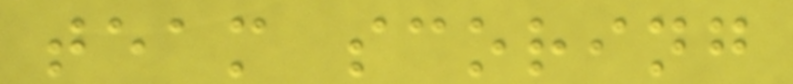team scoring
